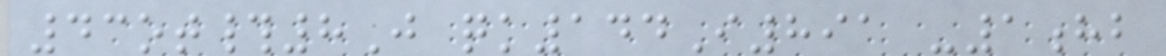43ot#8J qk144I891 -1hb
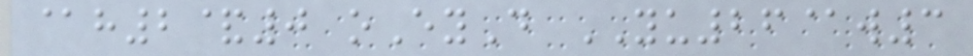@h2&0 oEyD YU26@w3
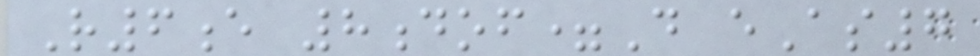R6e 8dof=D eAs7
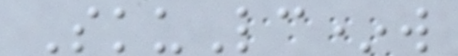SkuLc*w
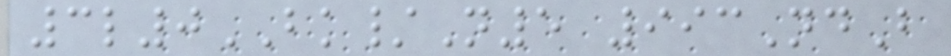3l0BK/N5 993NdB
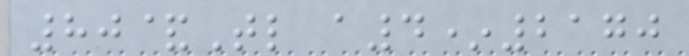80&Tl a4*2170
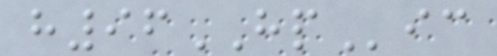h96HPic
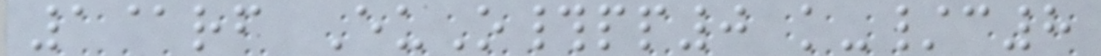1@rf EuO#pp0 k-/c8
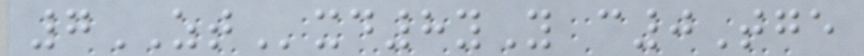7ZTxd8yY c0Tge
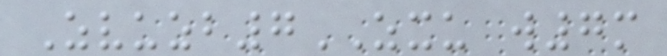Zvuzb7ZXU w7m
